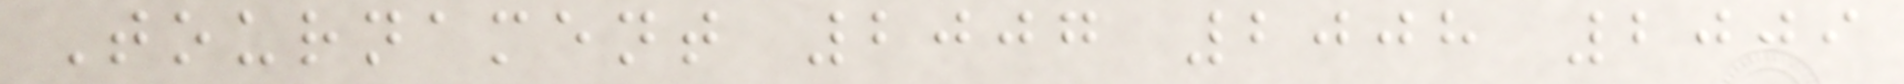Tournament 2007 2008 2009
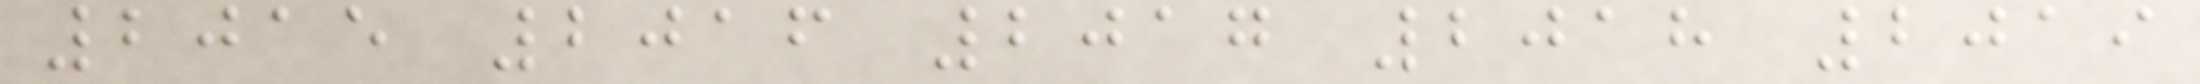2015 2016 2017 2018 2019
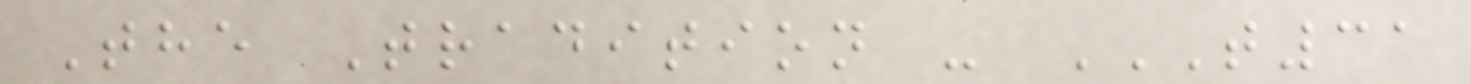The Tradition - T31
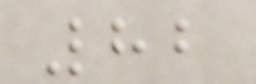82
